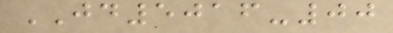JD5016-00
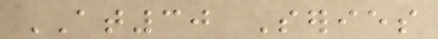AT30 Series
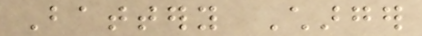Battery Charger
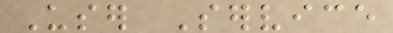User Service
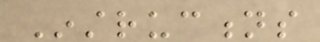Instructions
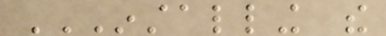INSTALLING THE
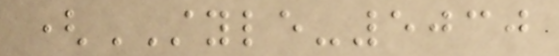(STYLE-5030
